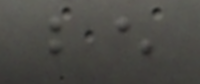be
